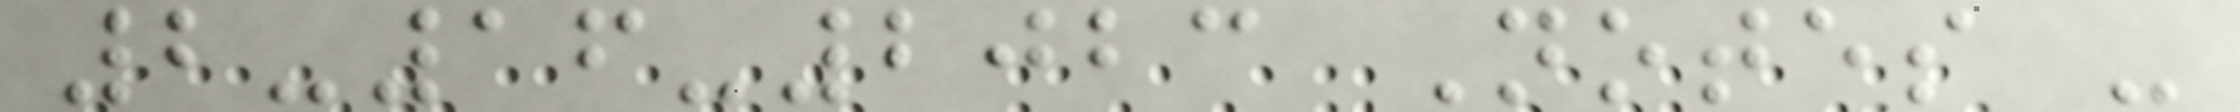2-16-2023 Notes -
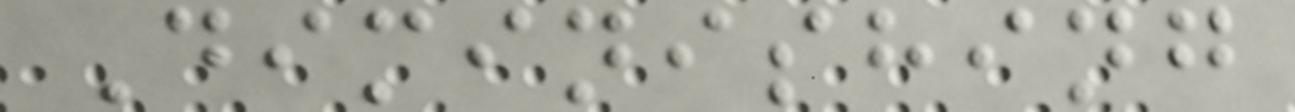Diminishing
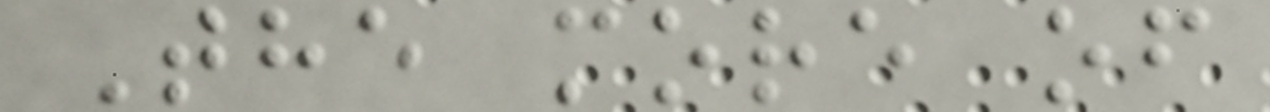The more of
